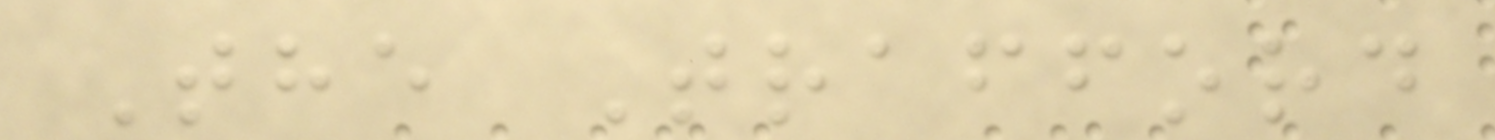The Trafford
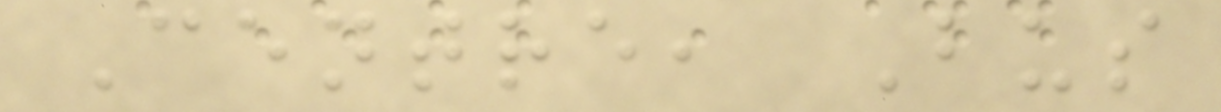Centre, Bus
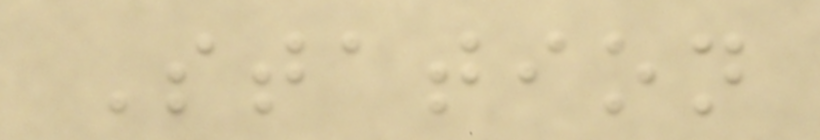Station
